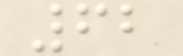62
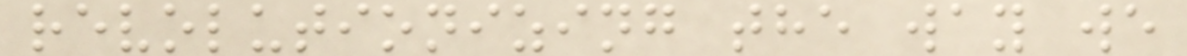revolutionizing the way we
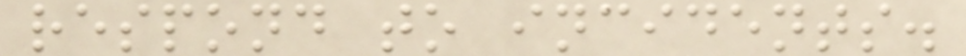respond to incidents.
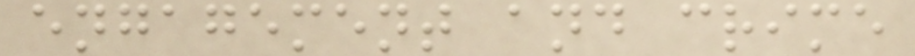engagement and crime
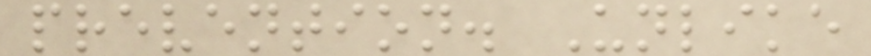prevention. Unlike
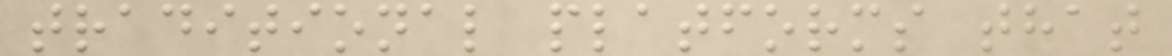traditional platforms that
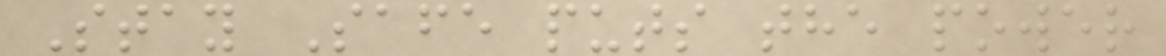Stay Safe puts the power
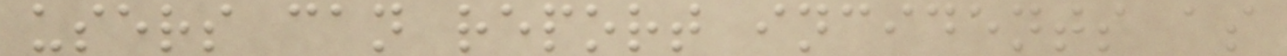users can report incidents as
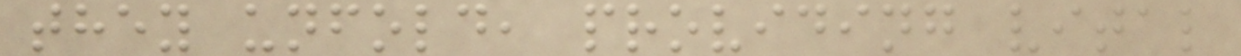they unfold, providing vital
